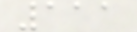111
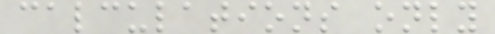calculations only
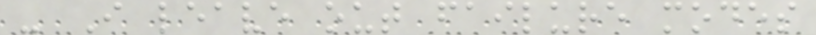- I leave out failure modes
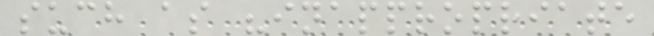such as "inappropriate
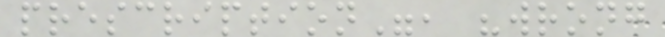prescription", "wrong
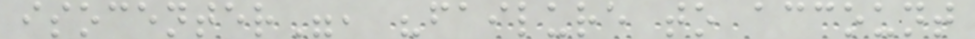isocenter", "failure to account
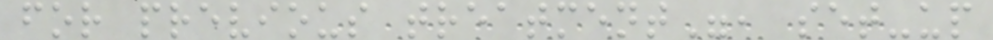for previous treatment", set-up
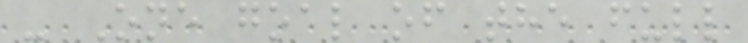- One goal of the full
